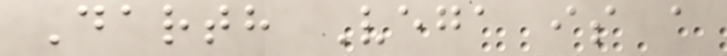Darth Vega is a
